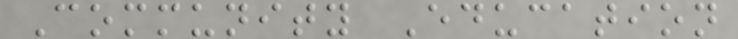Community Education
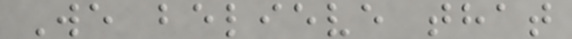We believe that
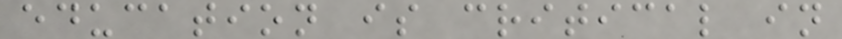education is critical in
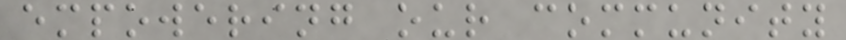empowering our community
